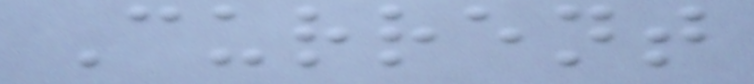Current
